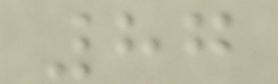87
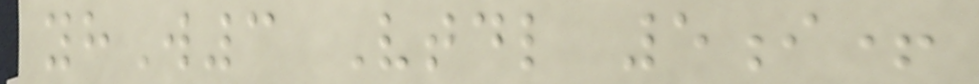yhW3 Vtdl 5i+
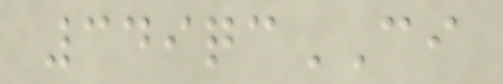349qcCI
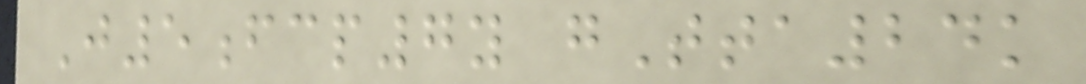J5fcp7y gTta24k
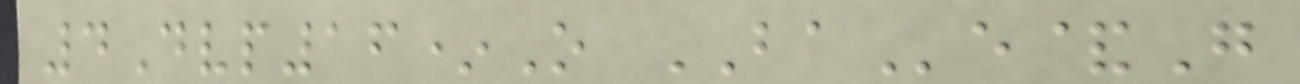4Dvp16*O BAe&G
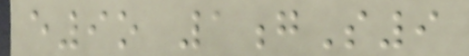e9o 1gS9
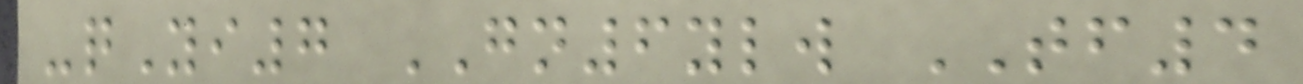-qYi7 GN6ylw TF4
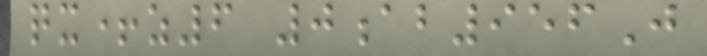qx+z6 0ab956J
